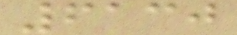6130
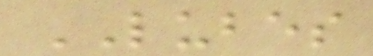LUBES
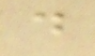d
